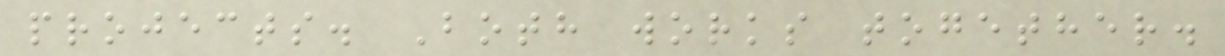projects. Both works together.
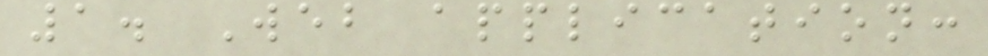1. Web application:
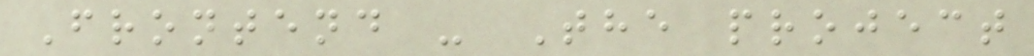Frontend - The project
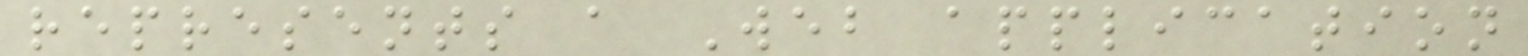represents a Web application
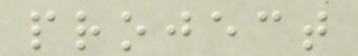project
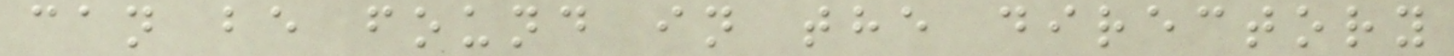can be found in the directory
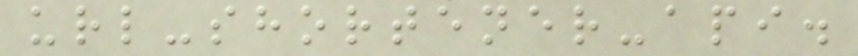url-shortener-api.
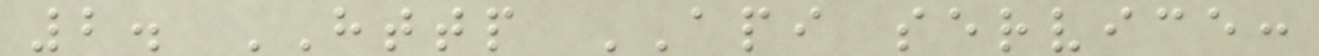2. HTTP API service:
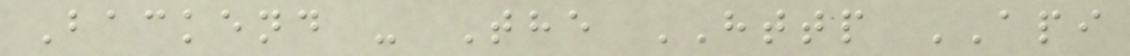Backend - The HTTP API
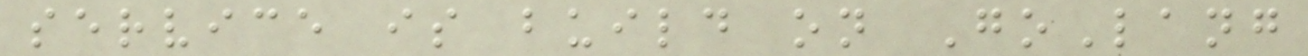service is build on GoLang
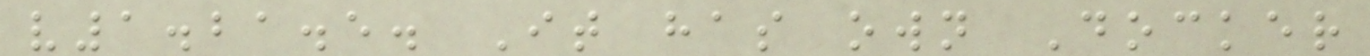v1.21.5. It has own Docker
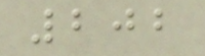202
